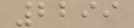2299
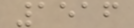1516
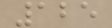125
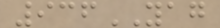936YAG
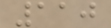110
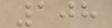108
